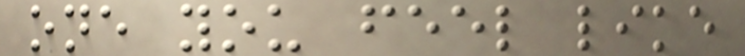one you feel like
